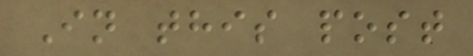In this post
